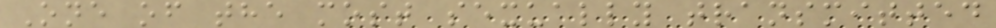One of the most sexually transmitted
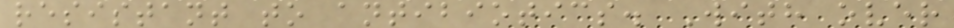resistant to antibiotics. With over
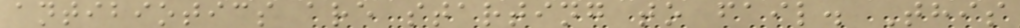antibiotics are starting to fail. This
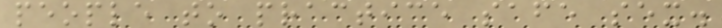people to practice safe sex.
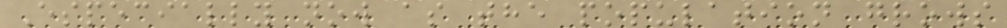Especially now as the population grows
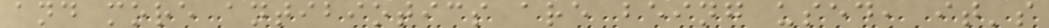and more antibiotics are being used, it's
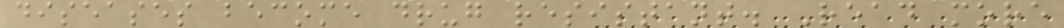diseases become drug resistant. Read more
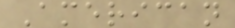American
